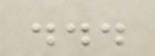...
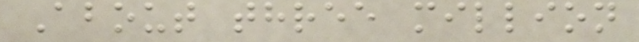About three million
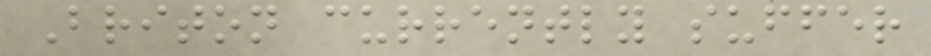Briton currently suffer
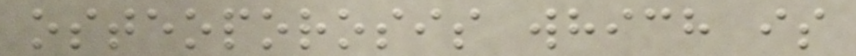osteoporosis which is
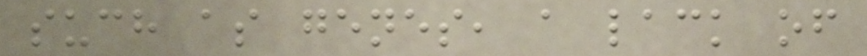such as genes, a lack of
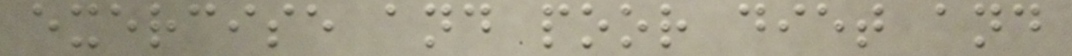exercise and poor diet and
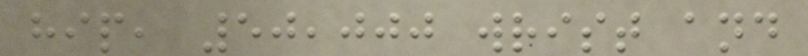hip, 50,000 wrist and
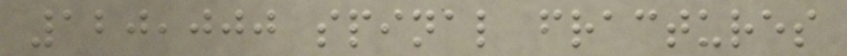120,000 spinal fractures
